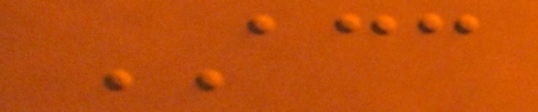ACC
